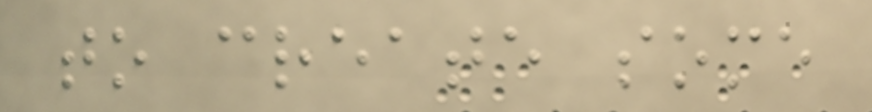to create some
